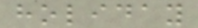holiday
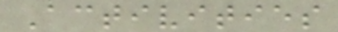Activities
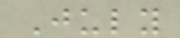July
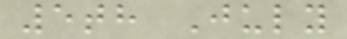5th July
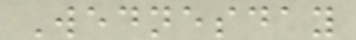Wednesday
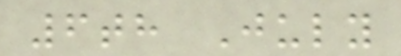6th July
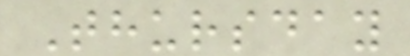Thursday
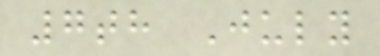7th July
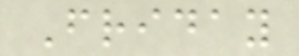Friday
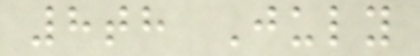8th July
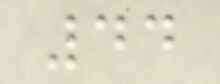44
